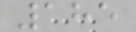185
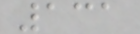131
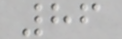86
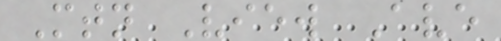Mtn View Ave
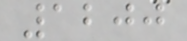1200
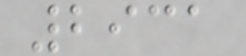2931
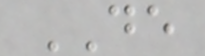DE
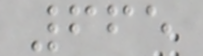665
